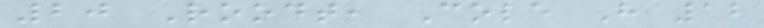20 Roodt, Cole H 12
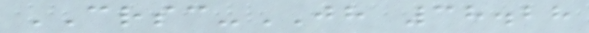CRSC-JH 38.28
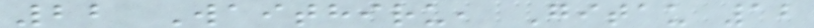22 Waithiru, Gitau 12
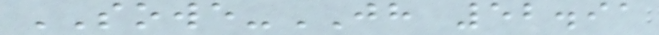SOWE-JH 52.91
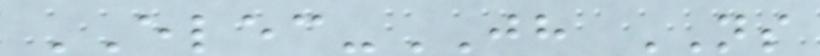ELEC-JH NS
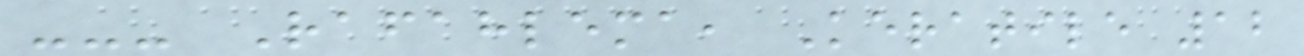--- Rafahlema, Keratile 12
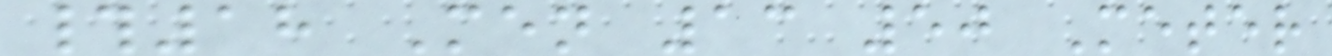#18 Men 13 50 Meter
